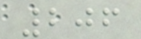206
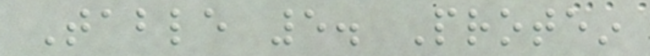Table 5. Protein
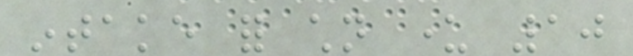intake for children under 10
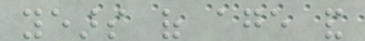years of age and
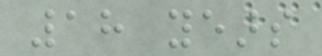18 years
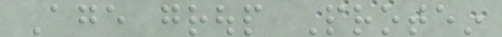Age group Protein
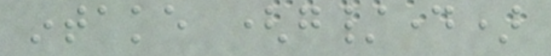intake (g/day)
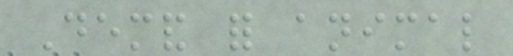Demand for animal
